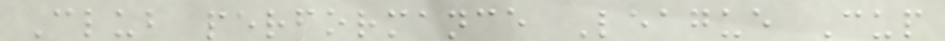Club performance League Cup
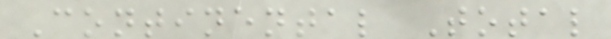Continental Total
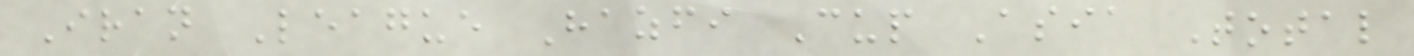Iran League Hazfi Cup Asia Total
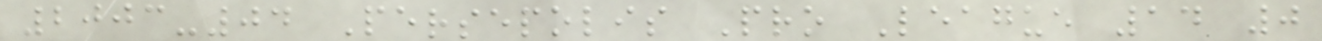2003-04 Persepolis Pro League 14 0
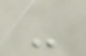-
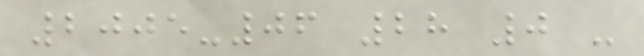2005-06 28 0 -
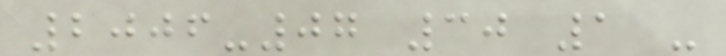2006-07 30 1 -
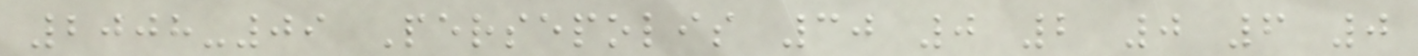2008-09 Persepolis 30 0 2 0 6 0
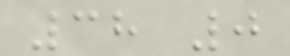38 0
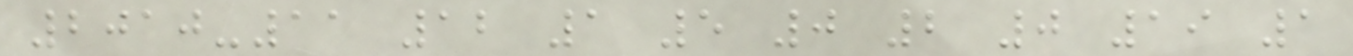2010-11 12 1 5 0 2 0 19 1
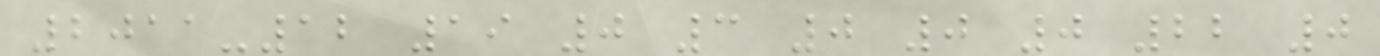2011-12 19 0 3 0 0 0 22 0
